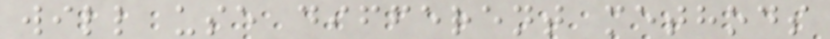will use different methods
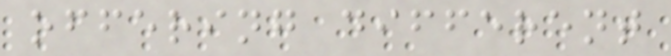offering different
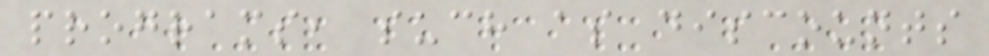programs, such as discounts
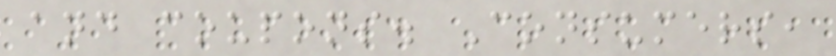and coupons. Consumers,
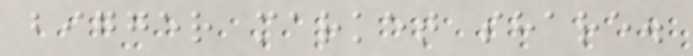bigger market share.
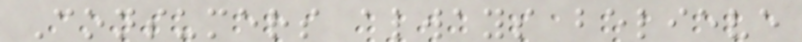Consumers always believe
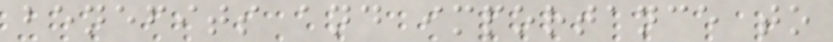benefits and importance to
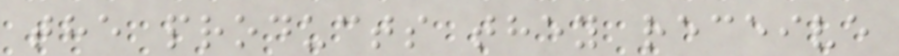the products they receive
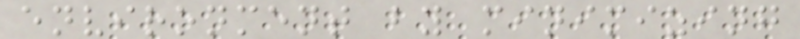environment by minimizing
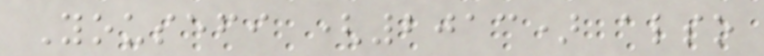Yousefi (2013) also
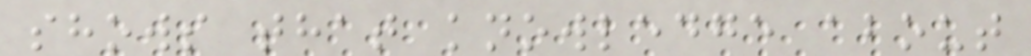shows that knowledge about
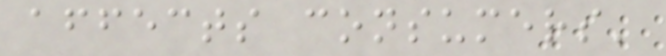affects consumers'
